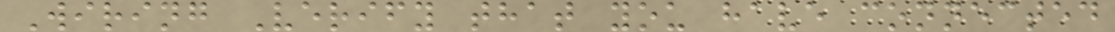Wiring Verify that you have connected
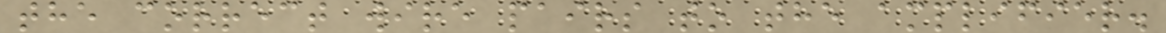the correct wire pairs to the amplifier.
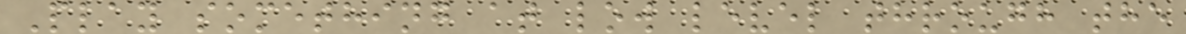Play something at low level through the
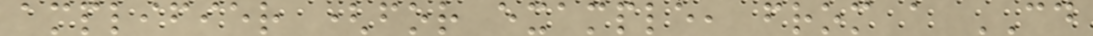amplifier (for example, from a CD
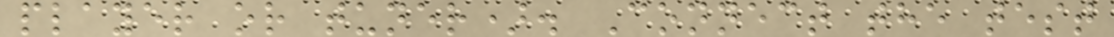player or tuner). Connect the test
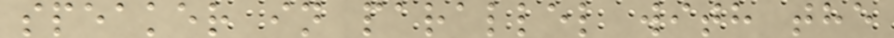speaker in parallel with the
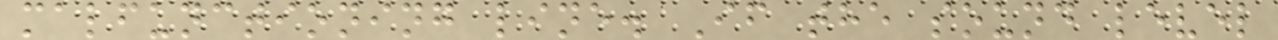malfunctioning line. If the sound level
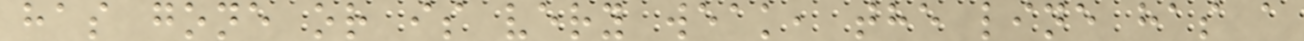has gone or is very weak, the line has a
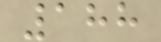188
